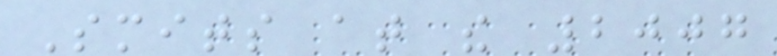Smits at the 2007
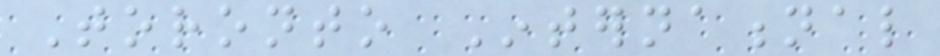Toronto International
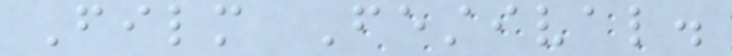Film Festival.
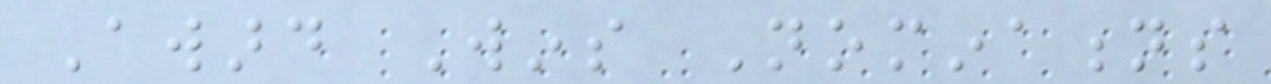Award Wins Nominations
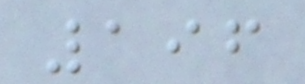196
